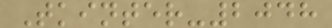Tkinter-2048
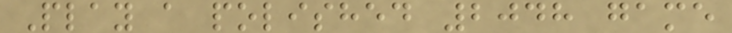Play a polished 2048 game
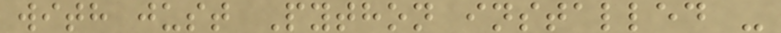with just Python installed -
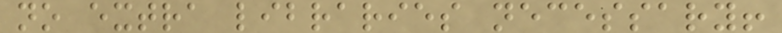no extra libraries necessary!
